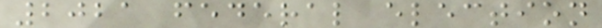2021 federal election
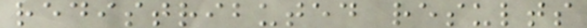redistributed results
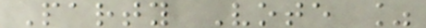Party Vote %
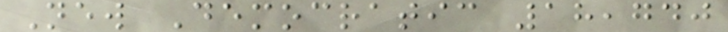New Democratic 18,740
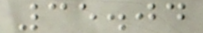35.04
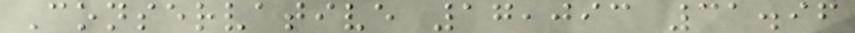Conservative 17,093 31.96
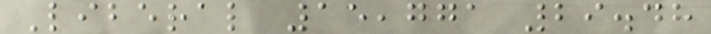Liberal 15,771 29.48
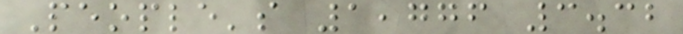People's 1,776 3.32
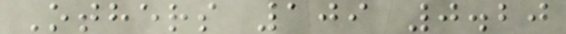Others 109 0.20
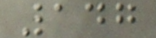147
